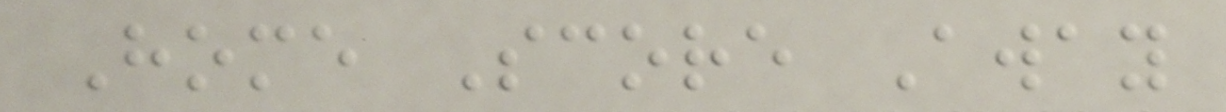Home Score Away
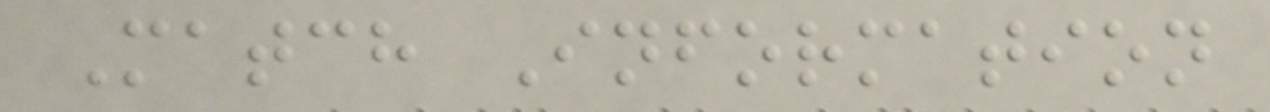Match Information
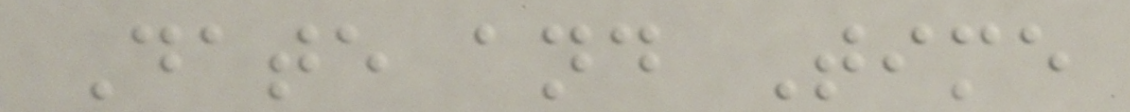Date and Time
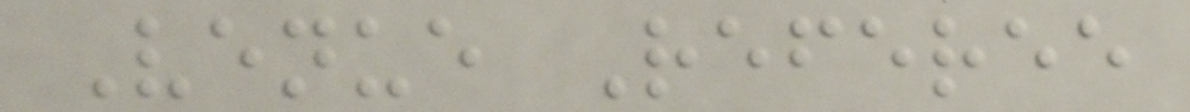Venue Referee
